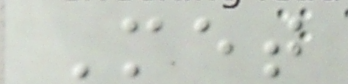Met
